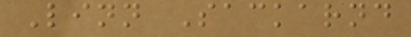Linn Sackarnd
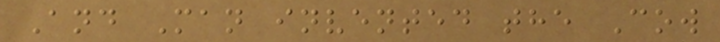And Man invented the Cow
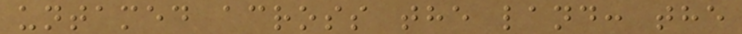untamed across the land: the
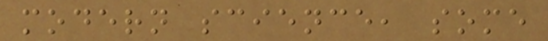modern science, some
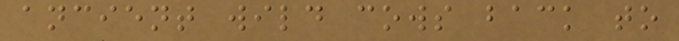ancient wild cows back to
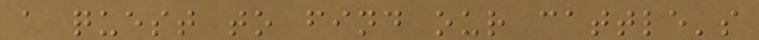a quest to find our cattle's
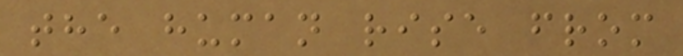the human rise from
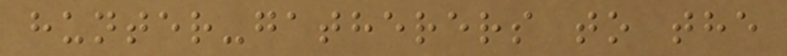hunter-gatherers to the
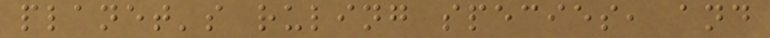planet's ruling species, and
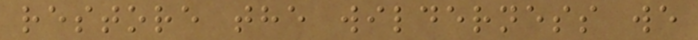restore the wilderness we
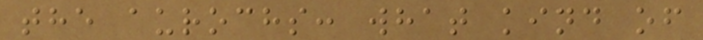the aurochs: what kind of
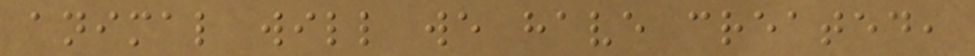animal will we have created,
